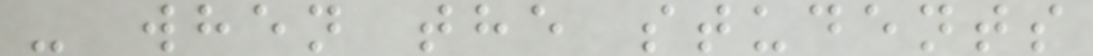- when the students
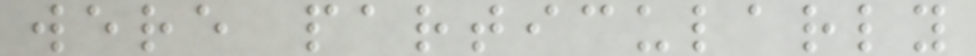were particularly
